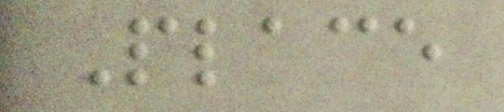Place
